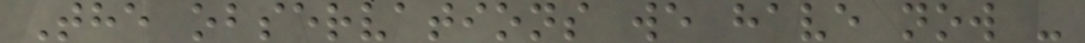The observations we have now -
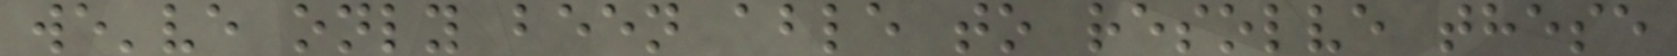we've only been able to resolve these
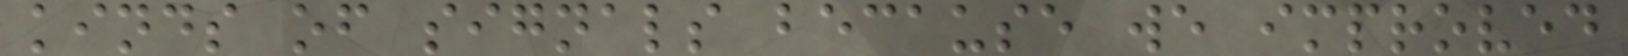kinds of signals because we improved
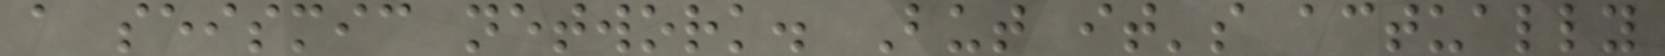a seismic network. But it's actually
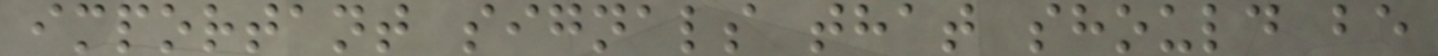important signals that should be
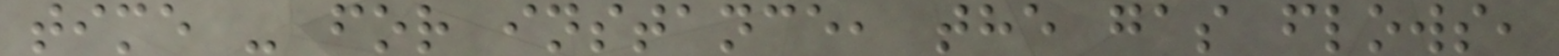time - for instance, the gas flows,
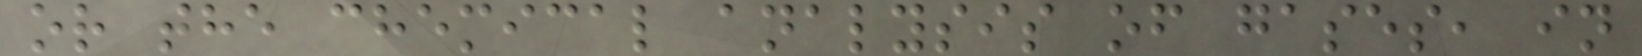or the chemical analysis of gases, in
